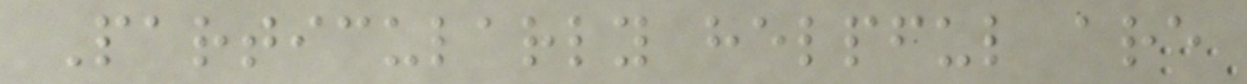Particularly helpful are
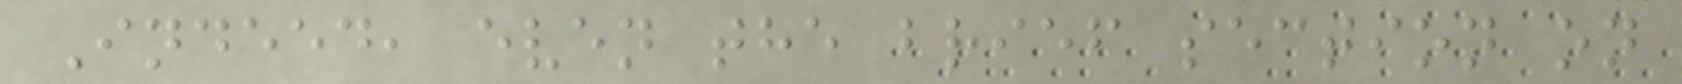Indeed, even the brief section on
